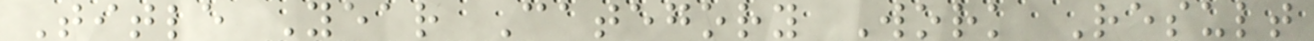Title Year Category Work Result
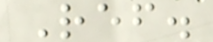Ref.
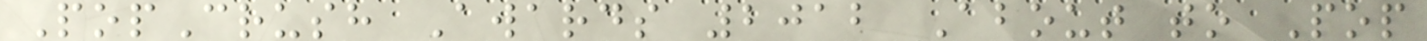PopCrush Awards 2012 About to Pop
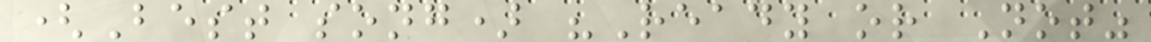(Best song) "Ready or Not"
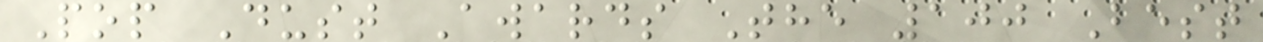Pop Dust Awards The 100 Best
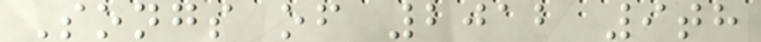Songs of 2012 9th
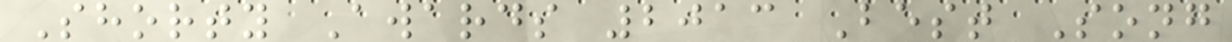Shorty Awards 2013 Best Song
